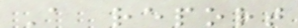A report
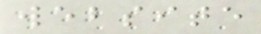website
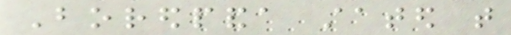Boredpanda stated that
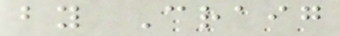by Craig
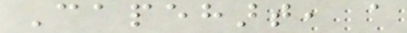Capehart, a
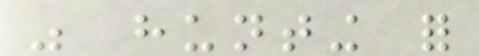was hunting for
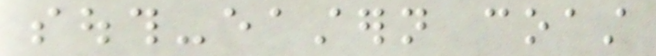south-eastern coast
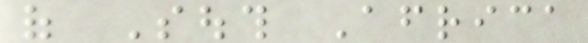of South Africa
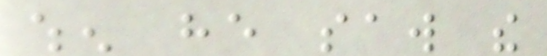when he saw the
